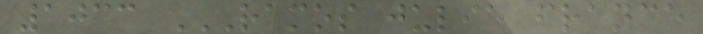1033 RAMOS JULIE FRANCE
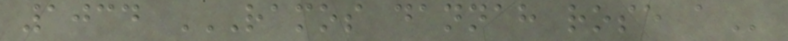1034 RAMOS DANNAH ROSE A
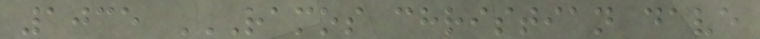1035 RAMOS CHRISTIAN DAVE
